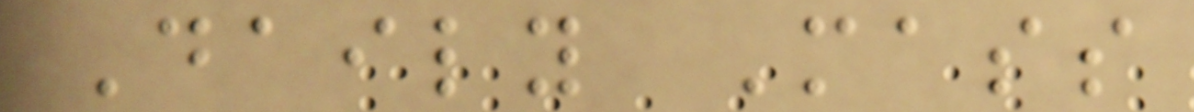Daily Mass
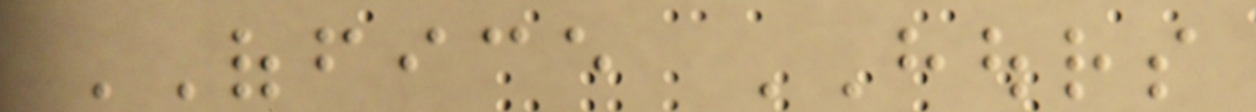OFFICE HOURS
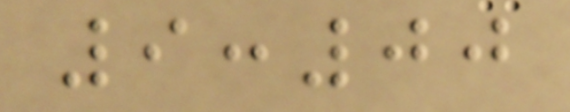9:00
